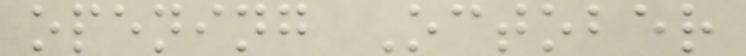opening October
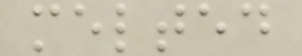melted
